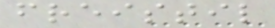freistil
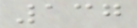137
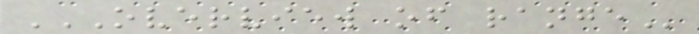OVERVIEW OF RANGE
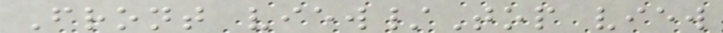Front view/Top view
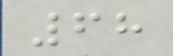68
